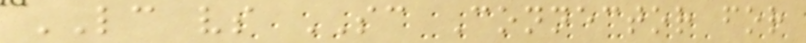LC vs SC Connector for
